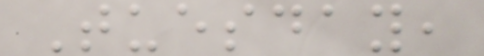Tuesday,
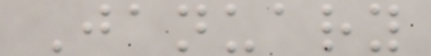January
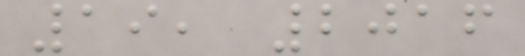19, 2016
